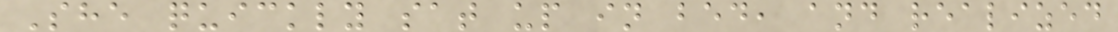She quickly sat up in bed, and realized
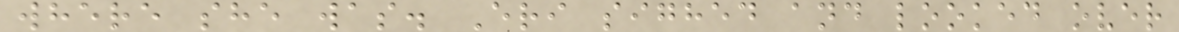where she was. Eri sighed and looked over
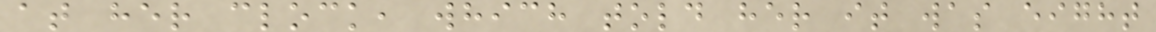at her clock, which told her it was eight
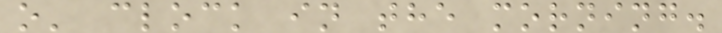o' clock in the morning.
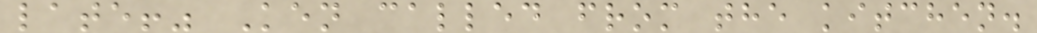late!" Ken called from the kitchen.
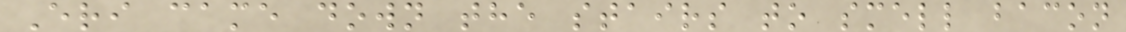Eri came down the stairs to smell bacon
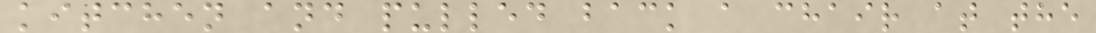kitchen and pulled back a chair at the
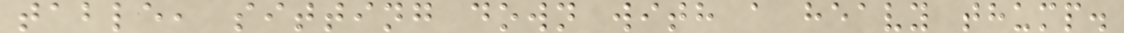table, sitting down with a heavy thump.
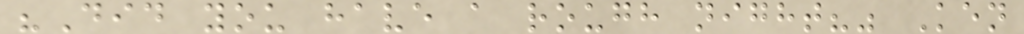"Did you have a rough night?" Ken
